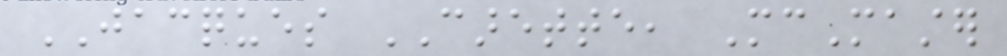JACQUES CARETTE, McMaster
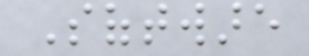Software
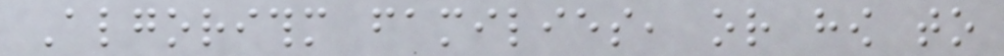Algorithm families, or how to
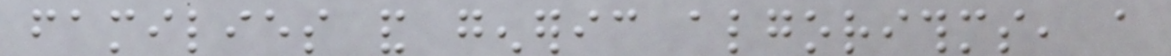families and generic algorithms, a
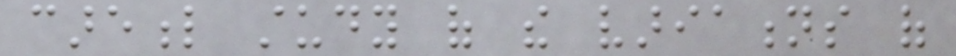careful study of the variations of
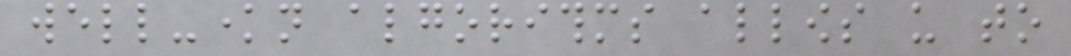well-known algorithms allows us to
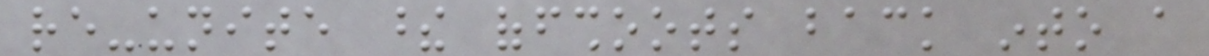re-unite these offshoots back into a
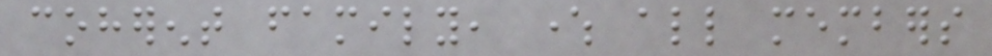coherent family, where all members
